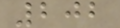202
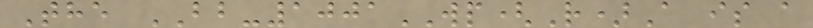The BB-1001WP(R)A is a
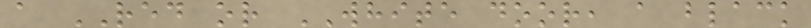a RED or WHITE door, a black
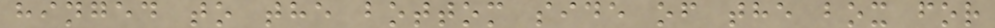hinged to the bottom side of the box for
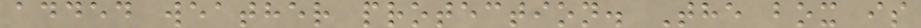added weather protection. The box is
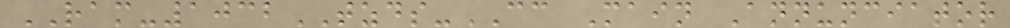RAM-1032TZDS-CC Main Annunciator
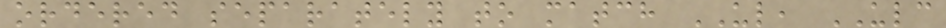ordered separately to match UL, ULC
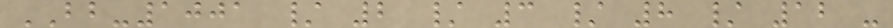BB-1001 / 2 / 3 / 8 / 12 -
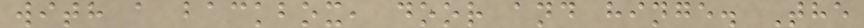with a backbox, door and hinge. The
